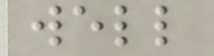well
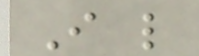I like
